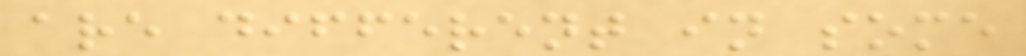are different in some
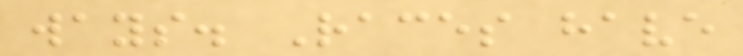ways. Races have
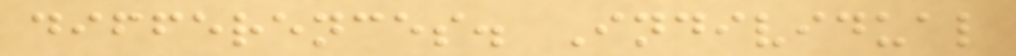differences. Individual
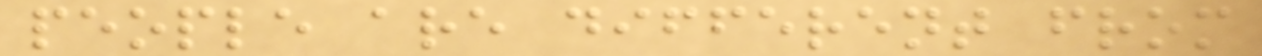people are different from
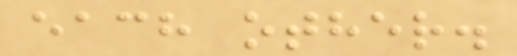each other.
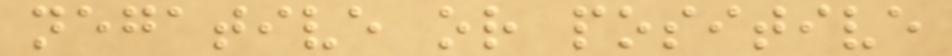negative or positive
